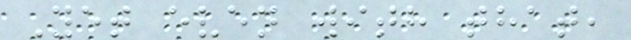Yet even with that,
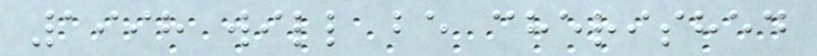1998 will be cherished
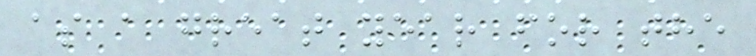as a great year for the
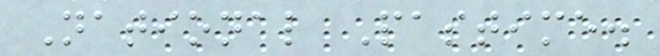National Pastime.
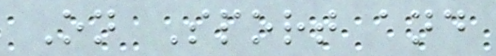On Sport and
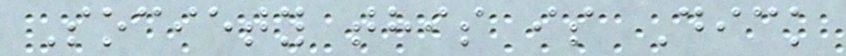Society this is Dick
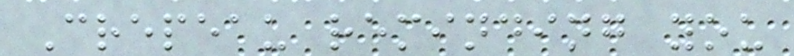Crepeau reminding you
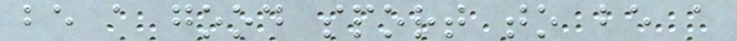be a good sport to be a
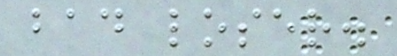bad loser.
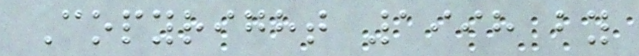Copyright 1998 by
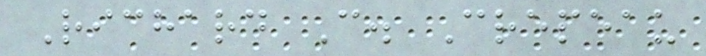Richard C. Crepeau
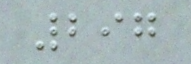297
